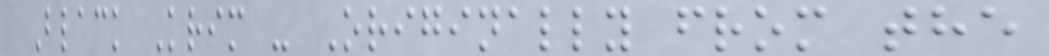Black Krim - Originally from the
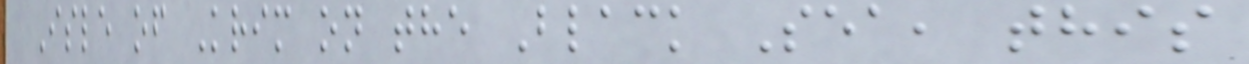Isle of Krim on the Black Sea, this
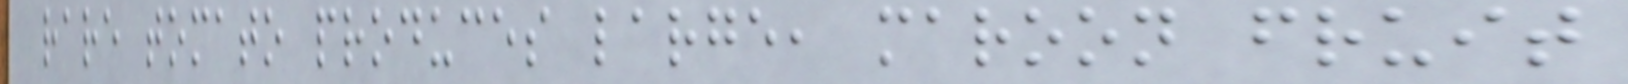rare tomato produces large, maroon fruit
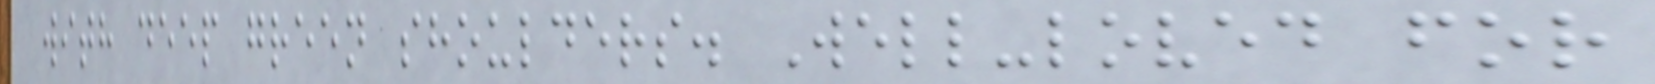with deep green shoulders. Well-loved for
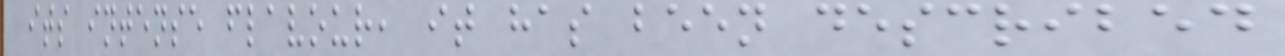its intense flavour, it has been described
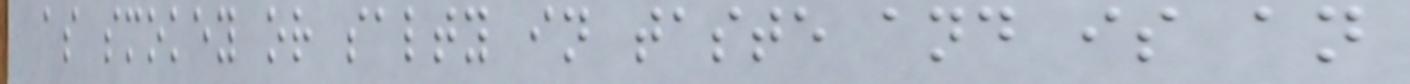as smokey or salty in taste and is an
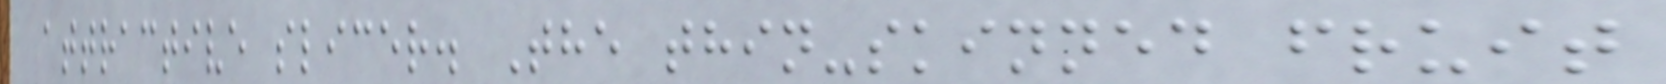attractive slicer. The thin-skinned fruit
